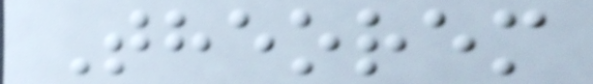Theorem
